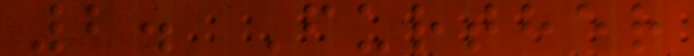2. Further
